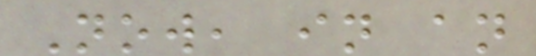Now, in an
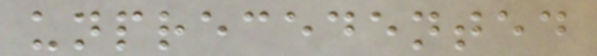unprecedented
